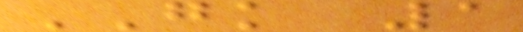GK 1
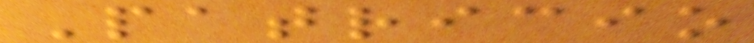Patricio
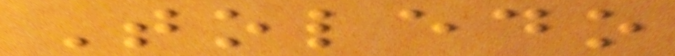Toledo
